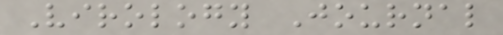Virology Journal
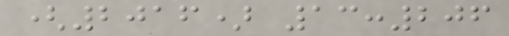(2016) 13:206
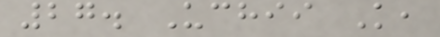27. Uchii K,
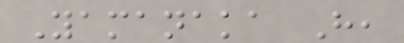Yamanaka H,
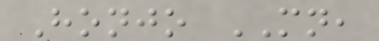Honjo MN,
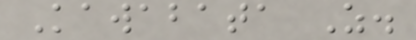Kawabata Z.
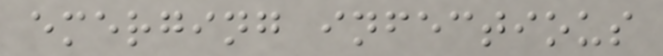emerging infectious
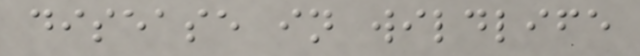disease in wildlife
